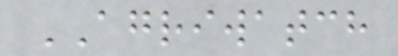AGRIWATCH
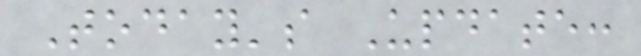Today's Update:
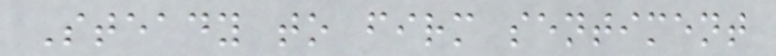Steady to firm sentiment
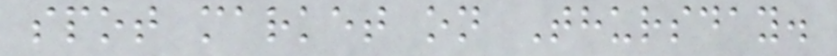spot market on Thursday.
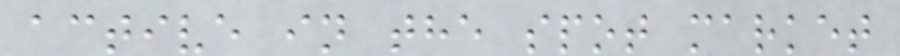active in the spot market
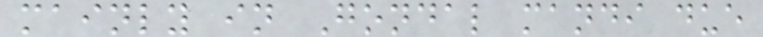mainly in Gondal mandi due
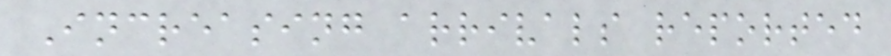Increasing arrivals reported
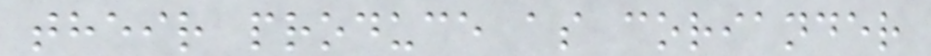their produce as coriander
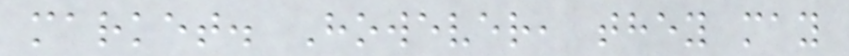market. However, they may
